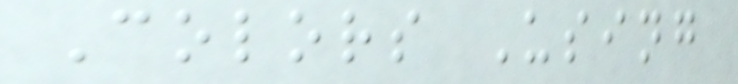Colors Using
